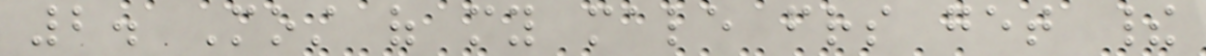2. Most of my male friends get their
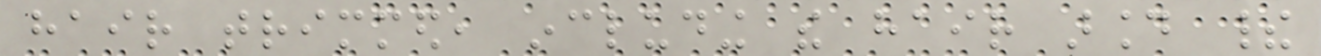hair trimmed, including the hair around their
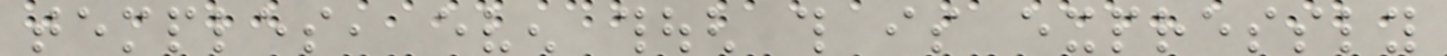temples, even though this is expressly
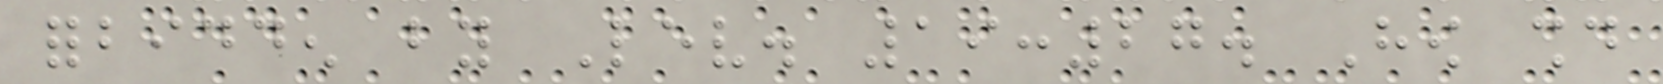forbidden by Lev. 19:27. How should
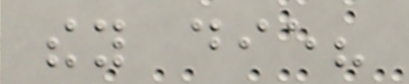they die?
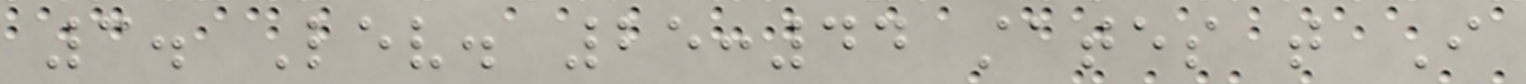3. Lev. 25:44 states that I
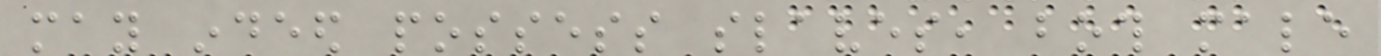may indeed possess slaves, both male
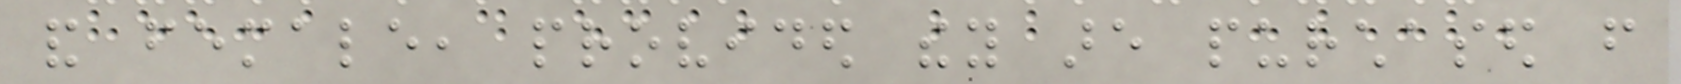and female, provided they are purchased from
